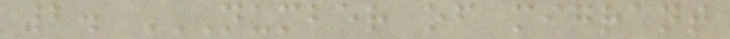2. NUMBER OF MIGRANT
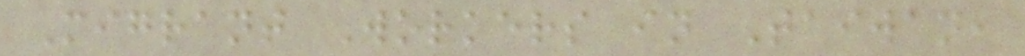Migrant Workers in Taiwan,
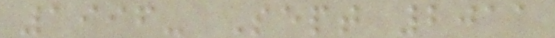1996- Sept 2011
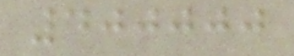400000
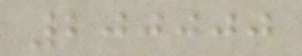200000
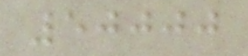50000
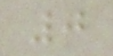0
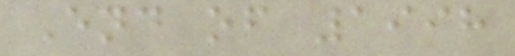End of 1998
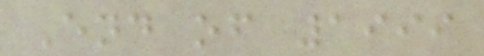End of 1999
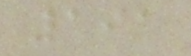191
